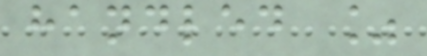handled %
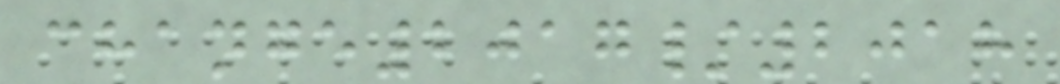change2017/2018
